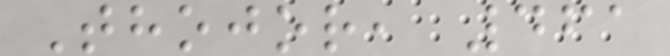Thojor, 461
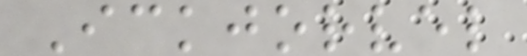Ickjorvel
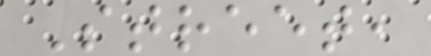Street,
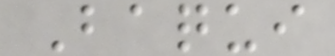Baqui
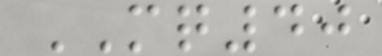MQ40
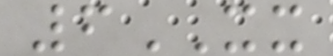6XX
